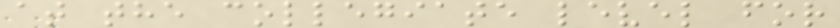at the collegiate level for
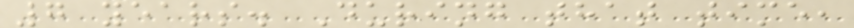7 years. During that time,
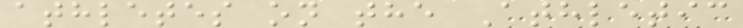athletes on the Athletic
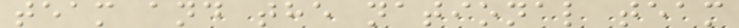team and the national team
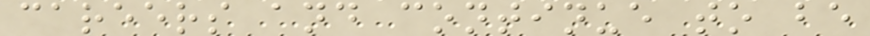careers and continue to be
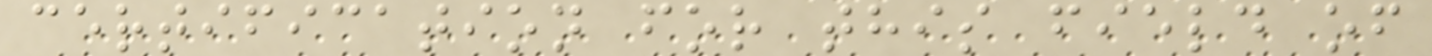certification for this field of
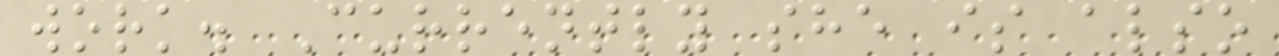work. Currently she is also
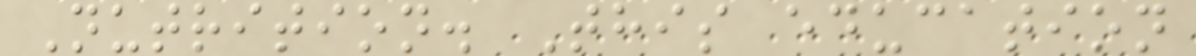Nutrition. This education
